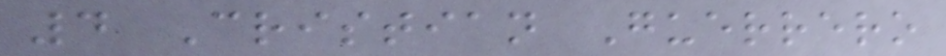4 Cristian Guerrero
